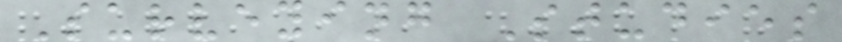Surveying Studies
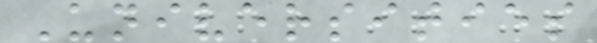Universities
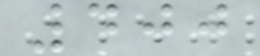400
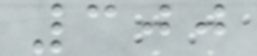300
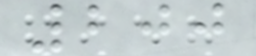200
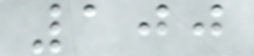100
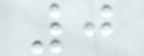0
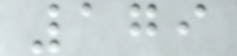179
